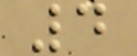4
